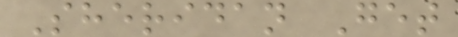Sheridan Get
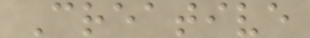Creative
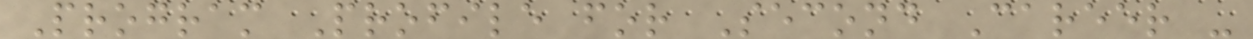Program Profile for Second Career -
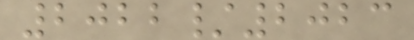2022/2023
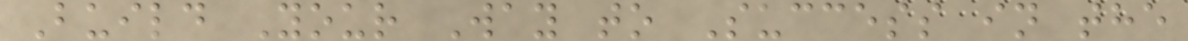Build Your Way to Success in the
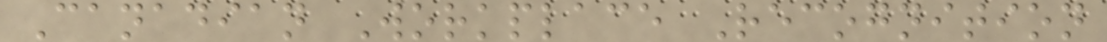Canadian Workplace Recognition
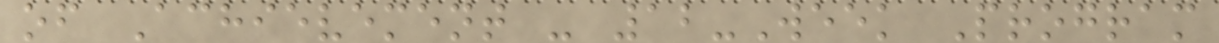of Achievement - 12-Week Program
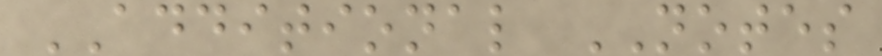ADDITIONAL NOTES
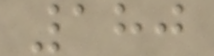180
